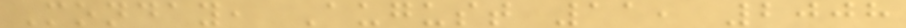Monday, August 11, 2008
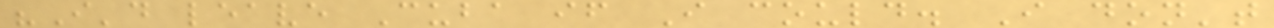"I'd leave Cuba if I could. I don't
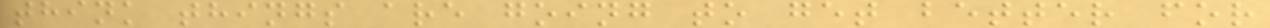think things are going to get better for
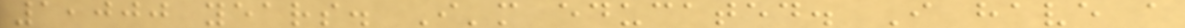1,000 years. I'm educated. I have a
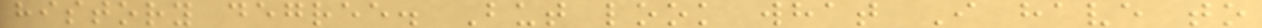history degree. But look what I have to
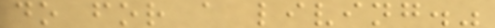do for a living."
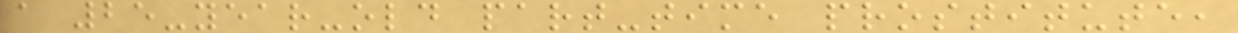a 25-year-old part-time prostitute,
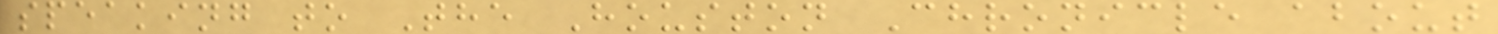speaking to The Houston Chronicle about
